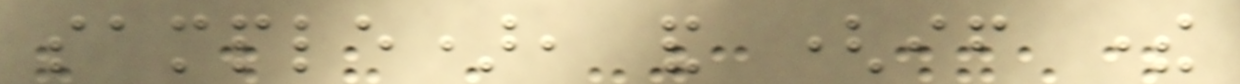sample), and (if there
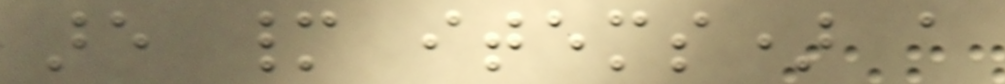are many items) a
